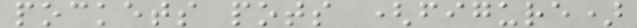pockets pots (figure)
